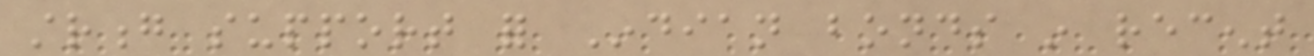strong support for Indian bonds in recent
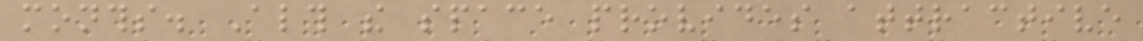months. Although the space provides attractive
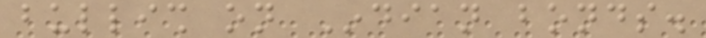bullish on Indian bonds.
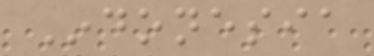Indonesia
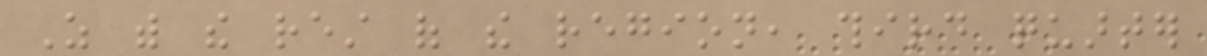As with the rest of the region, third quarter
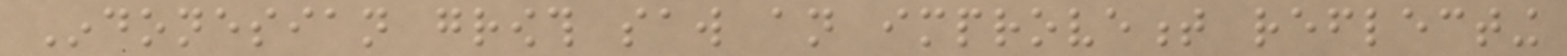Indonesian growth saw an improvement reflecting
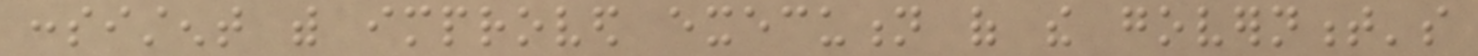consistent with improved execution of the government's
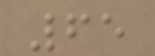65
